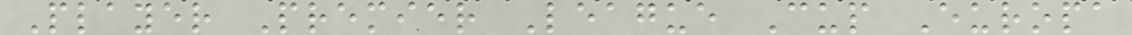Player Premier League Cup Europa
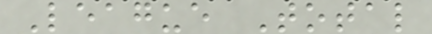League Total
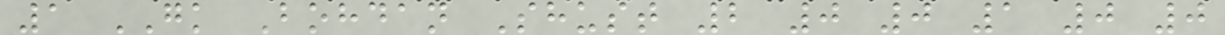1 GK Bohdan Shust 2 0 0 1 0 0
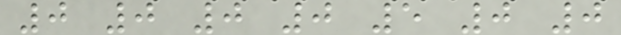0 0 0 0 5 0 0
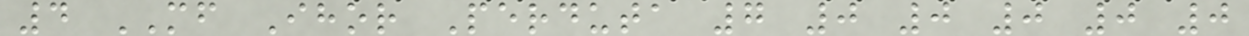4 MF Ihor Perduta 7 0 0 0 0 0
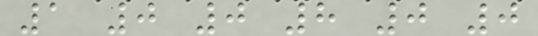1 0 0 8 0 0
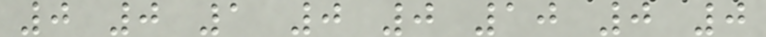0 0 1 0 0 10 0 0
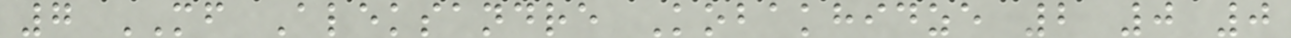7 MF Aleksandre Kobakhidze 2 0 0
